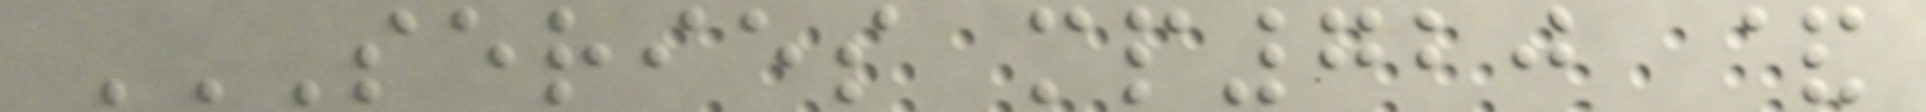SERIES MP720 &
